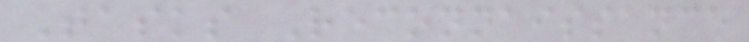Tasks Reconnaissance
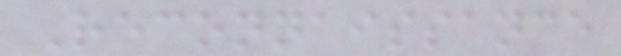Reconnaissance
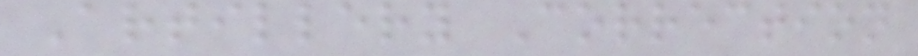Artillery Correction
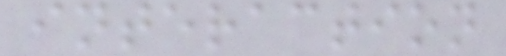interaction
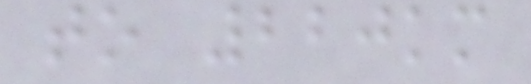to 220km
